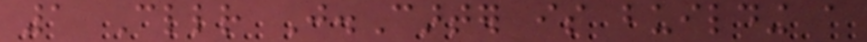1 Cllr J.Carter is building a
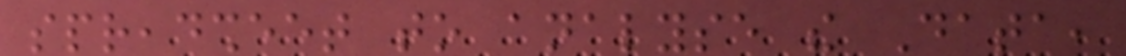spreadsheet to analyse the Data,
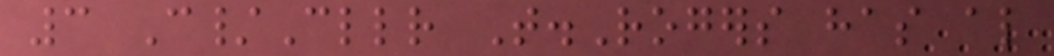3 C/Cllr T.Rogers has also
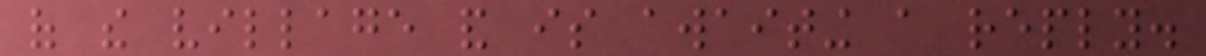of the village and is awaiting a reply.
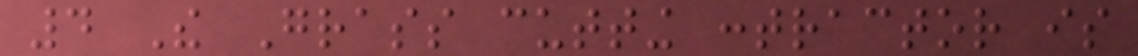4 The Grass cutting contractor is
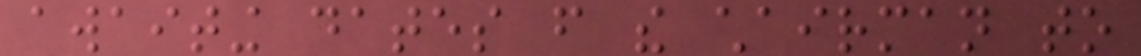awaiting dates from the chairman to
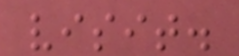visit.
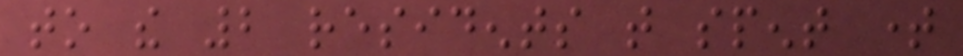to the 2 residents that spent time
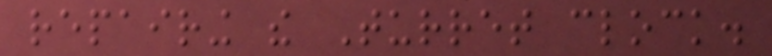repairing the Turret clock.
